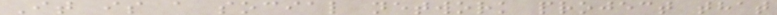It is a social network project that
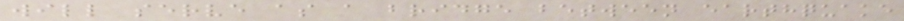will serve as a bridge between earthquake
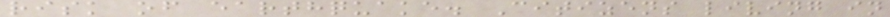risk of earthquake. Citizens living in
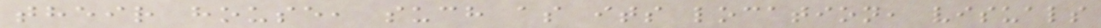their house, such as its location, visuals
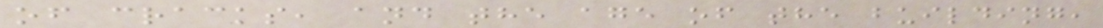of cracks, and the age of the building,
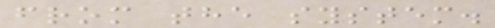from the system.
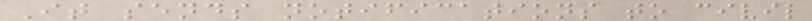It sends notifications to civil
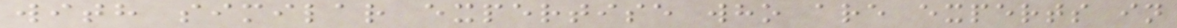with similar expertise who are experts in
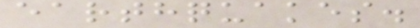earthquakes.
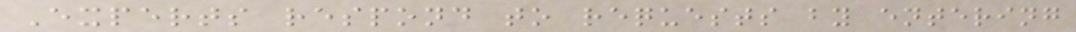Experts respond to requests by entering
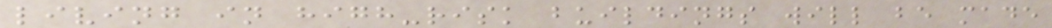living in high-risk buildings will be made
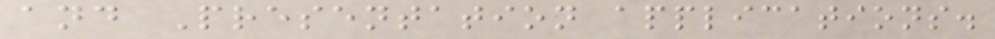and Presentation applications.
